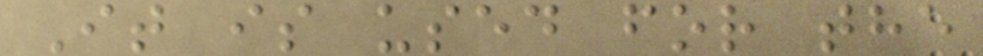It is used for the
